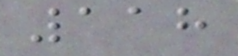118
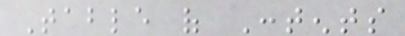Table of Contents
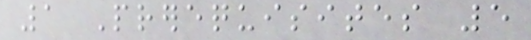1 Prerequisites 5
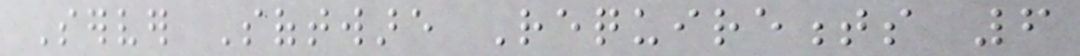Server Software Requirements 6
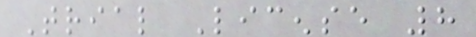Trial License 8
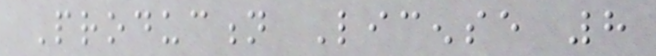Production License 8
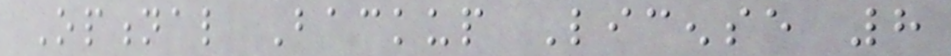Optional Backup License 8
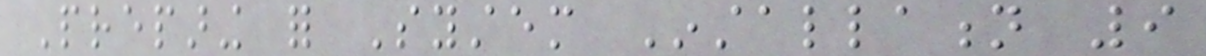Preparing for System Installation 9
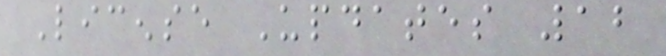License Updates 12
